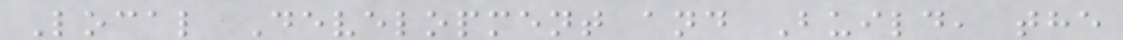Local Development and Build, the
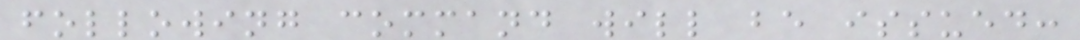following command will be issued:
